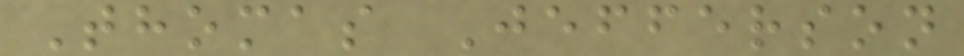Thomas Jefferson
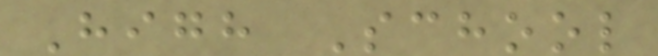High School
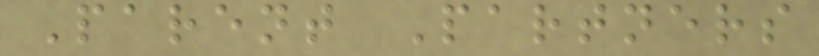Parent Partners
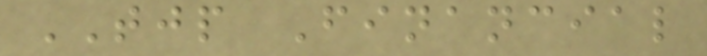TJP Financial
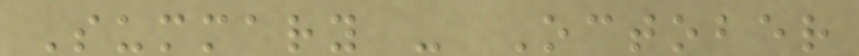Summary - October
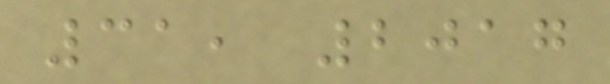31, 2017
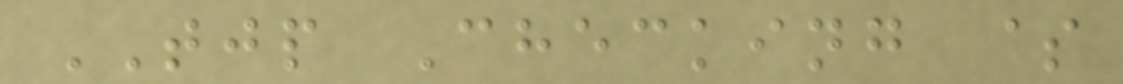TJP Checking $
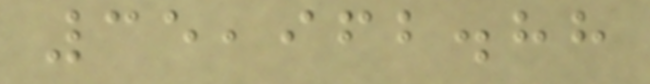35,962.88
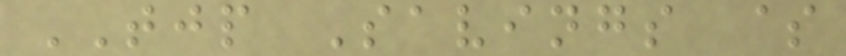TJP Savings $
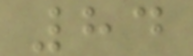84
